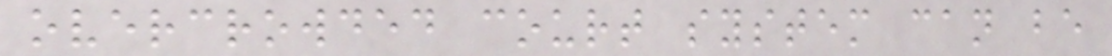overcrowded court system can be
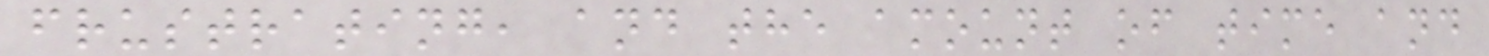frustrating, and the amount of time and
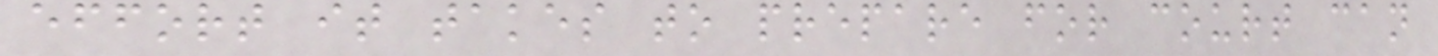effort it takes to prepare for court can
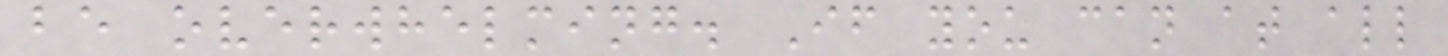be overwhelming. If you can at all
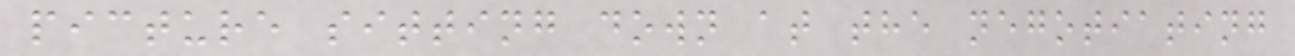picture sitting down at the negotiating
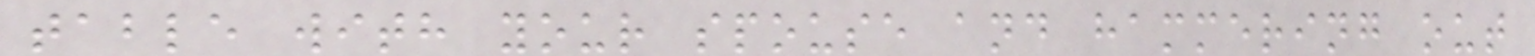table with your spouse and hammering out
